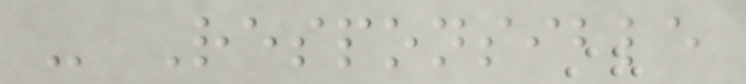- Responsible
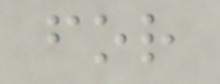for
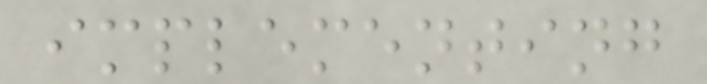implementing
